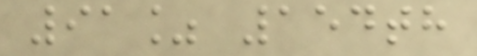91% 154th
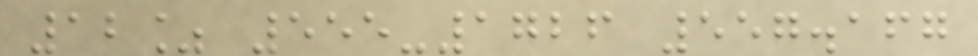12% 555-1726 557.167
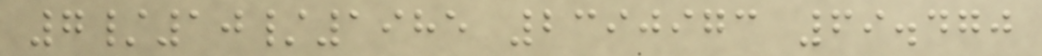7/10/1985 2390973 69.470
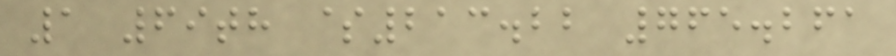1 69th $213.22 765.261
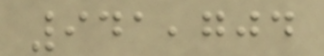941,704
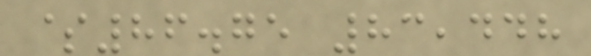$86.75 83,448
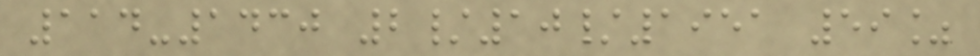114-1430 2/10/1951 59%
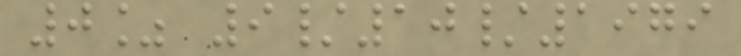0% 9/10/1979
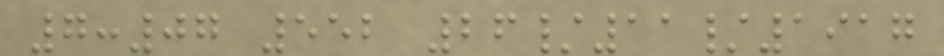7:07 552 26/11/1917
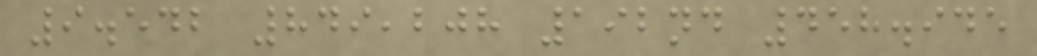9.542 849,208 192nd 458.945
